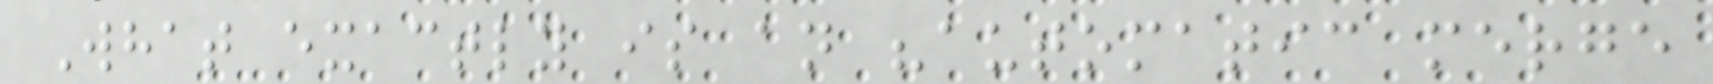What exactly is an "automatic merge
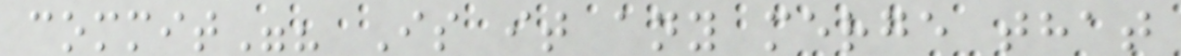commit"? Is it any merge that
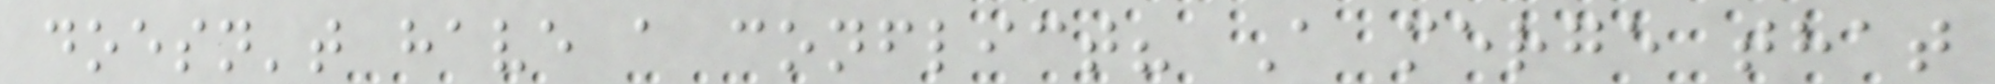doesn't have a conflict? A merge that
